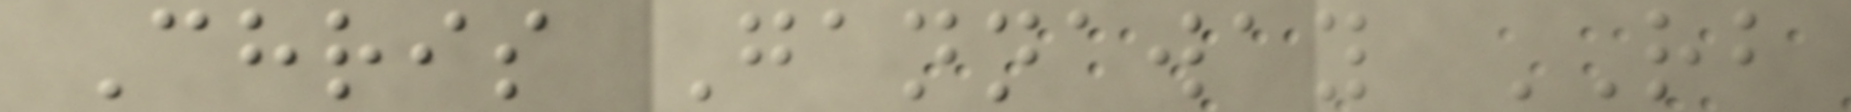Chris Gannaway RB
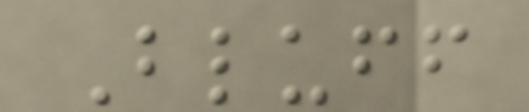Bluff
